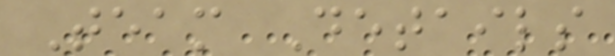Team Details
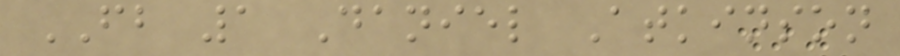FB 1 Daniel Atkinson
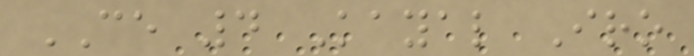CE 4 Kayal Iro
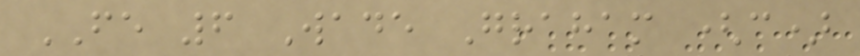FE 6 Wade Graham (c)
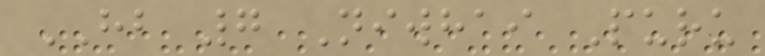HB 7 Niwhai Puru
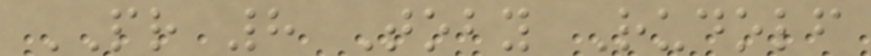PR 8 Toby Rudolf
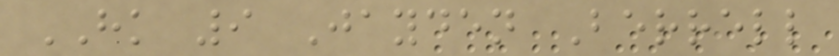HK 9 Jayden Berrell
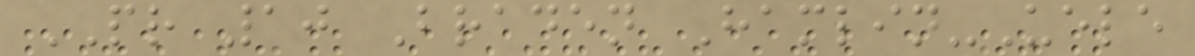PR 10 Braden Hamlin-Uele
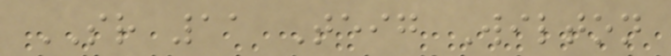SR 11 Teig Wilton
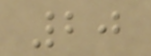20
